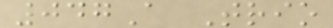047A Trio
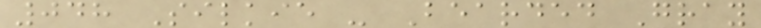048 Silkie - Bearded Gray
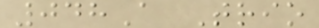048A Trio
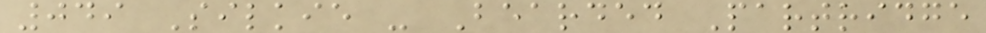049 Silkie - Bearded Partridge
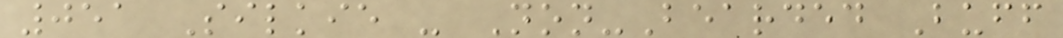051 Silkie - Non-Bearded Buff
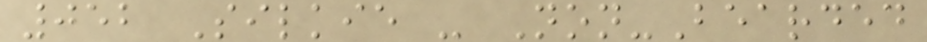052 Silkie - Non-Bearded
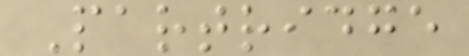Partridge
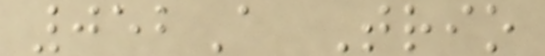052A Trio
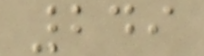249
